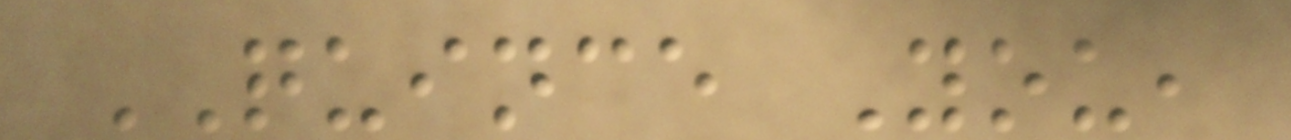QUINCE You,
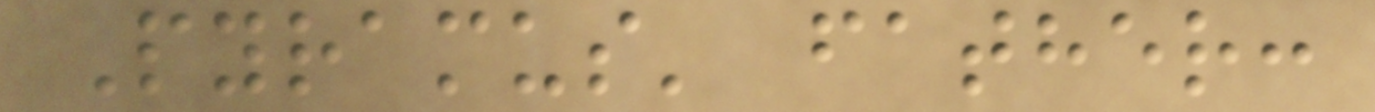Pyramus' father:
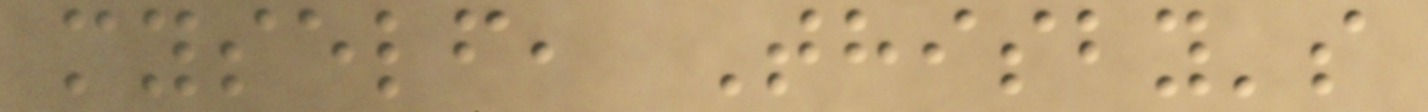myself, Thisby's
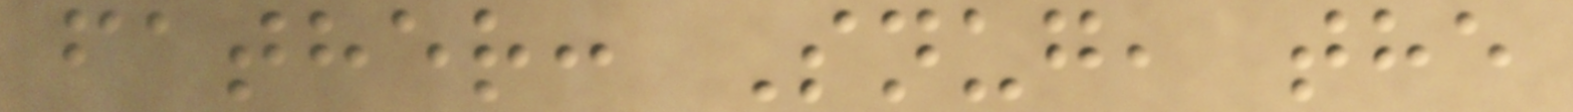father: Snug, the
